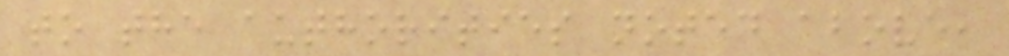to the authorities noted above,
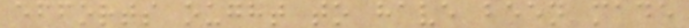efforts ought to have been made
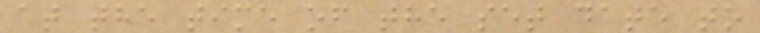at the time of the set date to
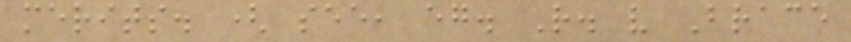merits. ( see, eg. R. v Brace
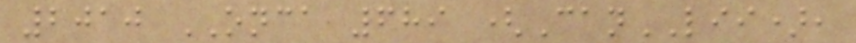2010 ONCA 689 (CanLII),
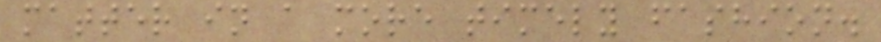matter in a more timely fashion.
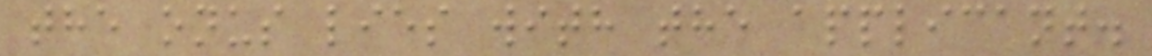the onus lies with the applicant.
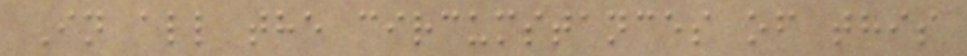In all the circumstances of this
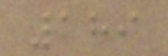189
